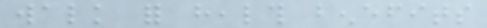walk for health benefits
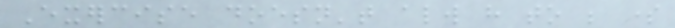Exercise doesn't always have to be some
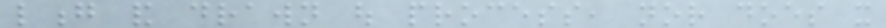long and drawn out process, nor does it
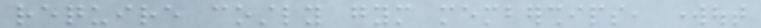require costly gym memberships, workout
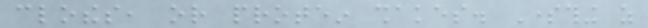clothes, or protein shakes. Something as
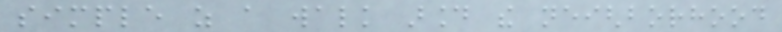simple as a walk around the neighborhood
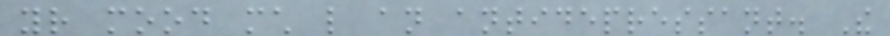your mood much like an antidepressant. The
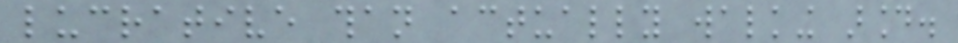lucrative than actually walking around.
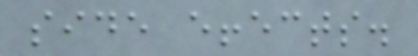side effects.
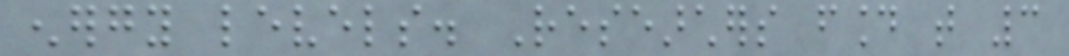energy levels. Researchers found that 3
